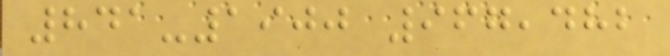841-1900 967,482
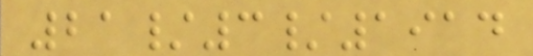21/3/1914
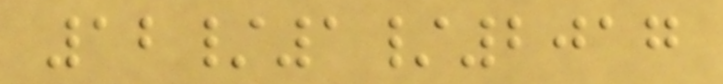12/1/2017
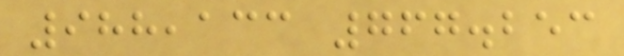988,133 767.253
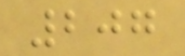207
